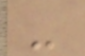-
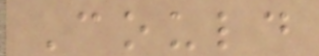Could
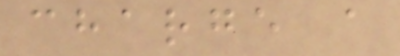charge a
